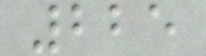225
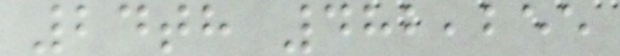24th 482,255
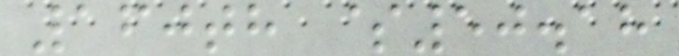160th $50.18
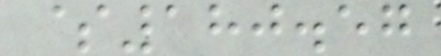$180.57
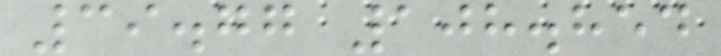39.77 108.854
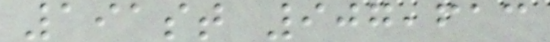191st 907,613
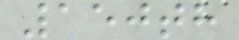150th
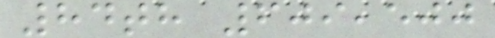84th 609,500
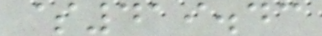$419.43
